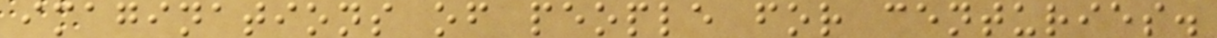imaginations of people for centuries.
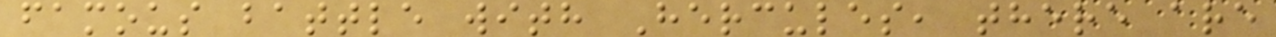famous battle with Hercules, there are
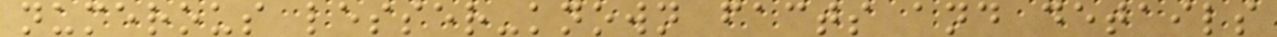numerous lesser-known facts and details
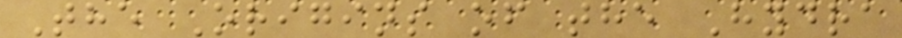The Origins of the Hydra
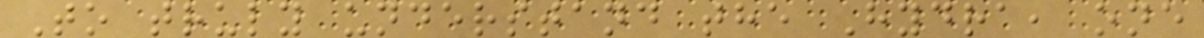To truly understand the Hydra, one
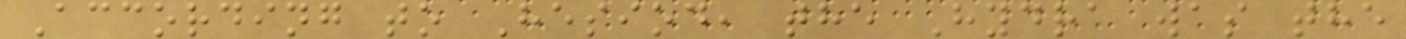According to Hesiod, the Hydra was the
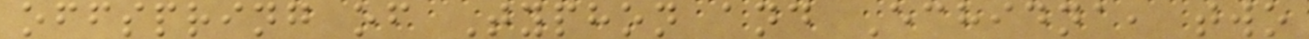offspring of Typhon and Echidna, two
